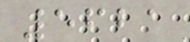5621
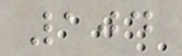104
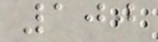100
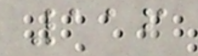116
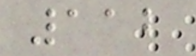112
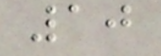10
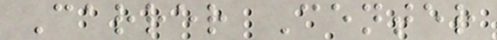Carrer Center
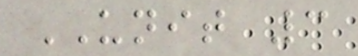UNIT 3
